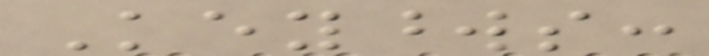Keywords:
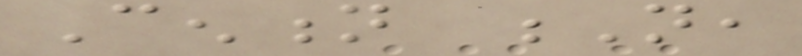Cention N,
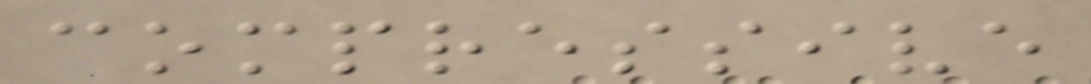compressive
